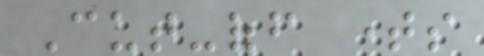Cut-off times
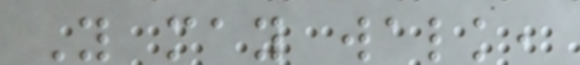You may walk,
